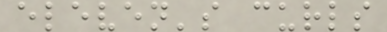eleven's curls
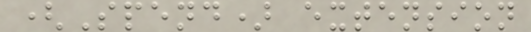(Spend) extension
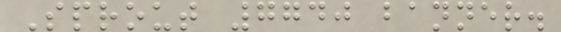Sprout 7740 banner.
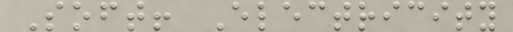Soft! Electricity
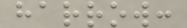harrow:
